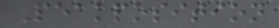Peakposition
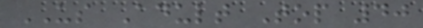US Adult Top 40
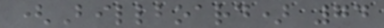(Billboard) 74
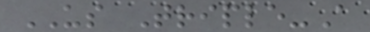US Triple-A
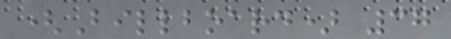(Billboard) 37
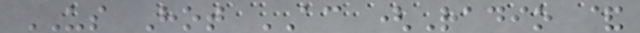US Hot AC (Radio &
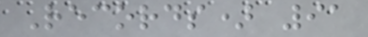Records) 91
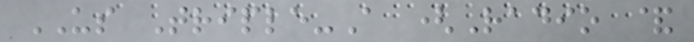US Triple-A (Radio &
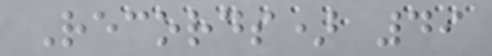Records) 49
